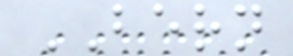BERN
